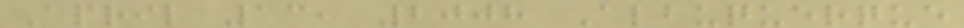April 13, 2008 Albuquerque
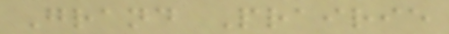Grand Prairie
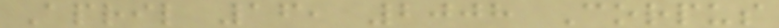April 16, 2008 Corpus
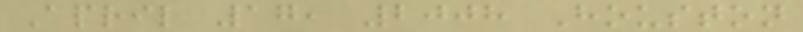April 17, 2008 Houston
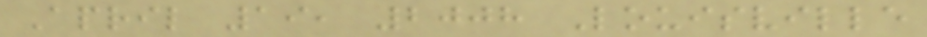April 19, 2008 Louisville
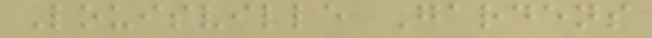Louisville Gardens
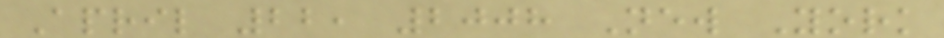April 22, 2008 New York
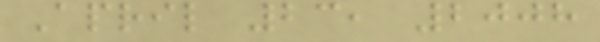April 23, 2008
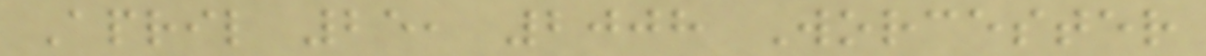April 25, 2008 Worcester
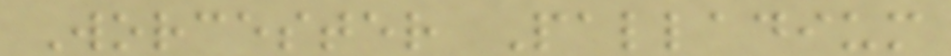Worcester Palladium
